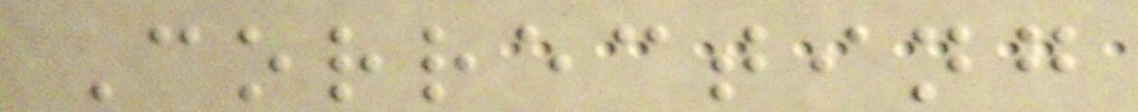Correcting
